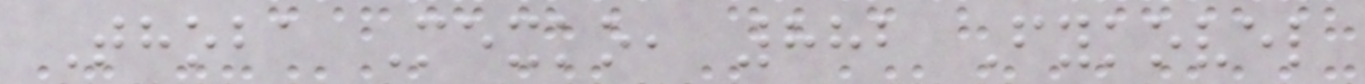Thoba Mexko, 882 Fykovel
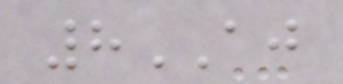8AJ
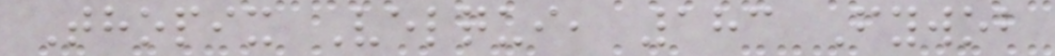Thopix Velqui, 183 Fywob
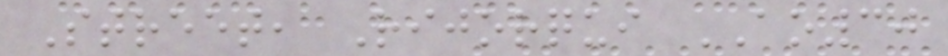Street, Rijorqui AO30
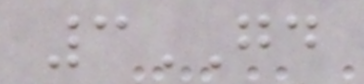3GD
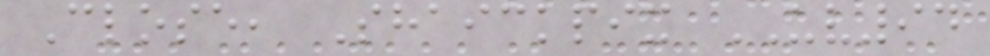Close, Shaickpix UV94
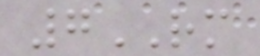7RM
